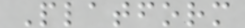Platform
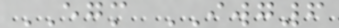EGM IWG6
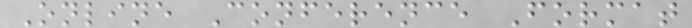Online Conference Format
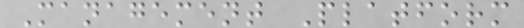Management Platform
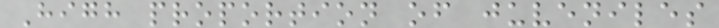High proportion of juveniles
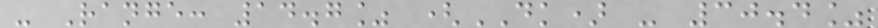- Range: 14.7% (DK) - 30.4%
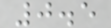0.5
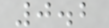0.2
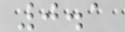0.1
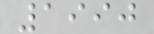1990
